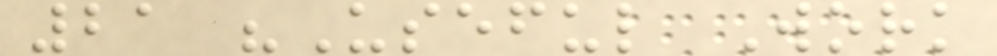21 "Useful Work
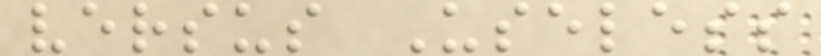versus Useless
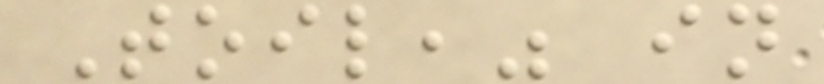Toil," in
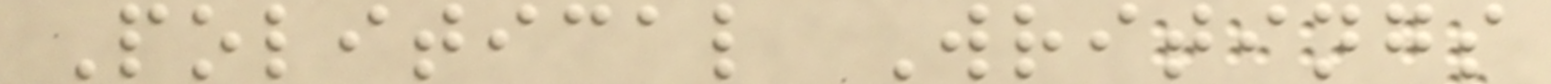Political Writings
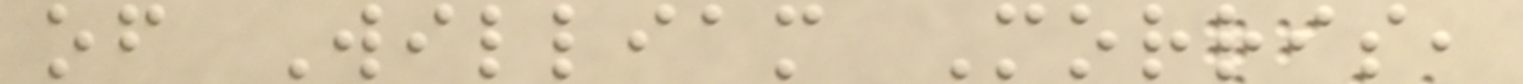of William Morris,
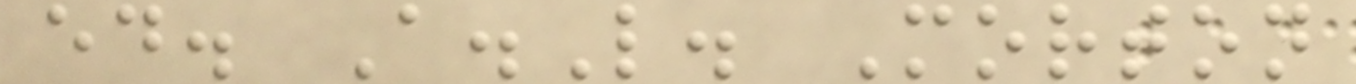ed. A.L. Morton
